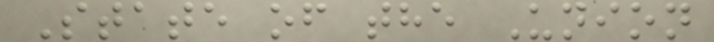State of the Union
